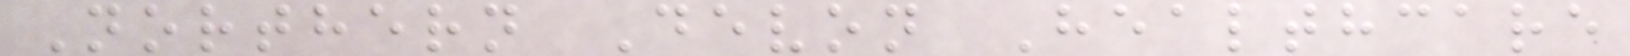Northern Devon Healthcare
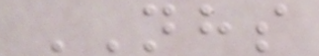NHS
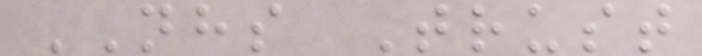NHS Trust
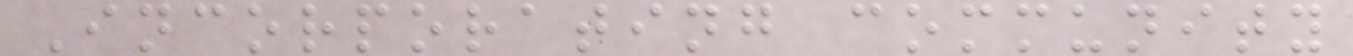Incorporating community
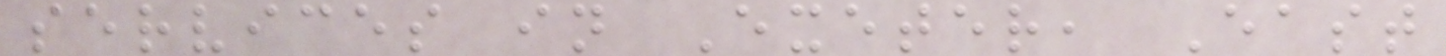services in Exeter, East
